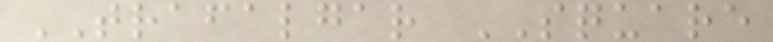TRAFALGAR SQUARE
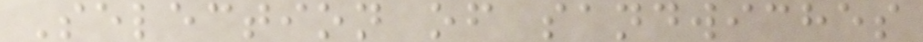Selection of sandwiches
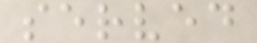served
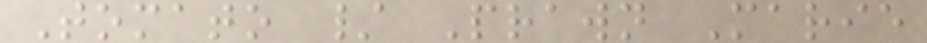Tomato / Prawn Marie
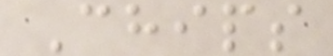Chips
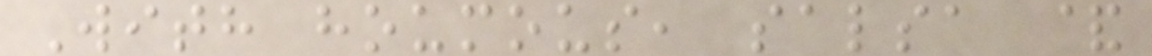With houmous, salsa &
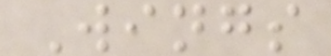Wings
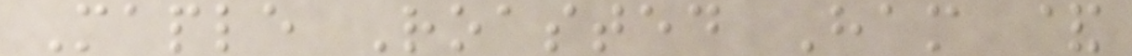Maple Roasted Ham &
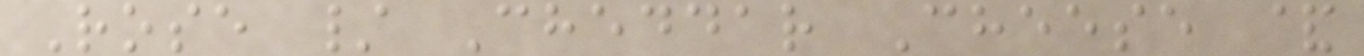Rose / Cheddar Cheese &
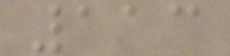113
